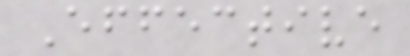Effective
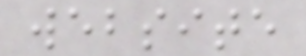website
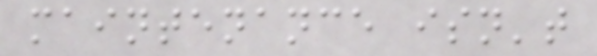maintenance isn't
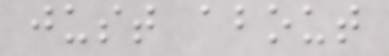just about
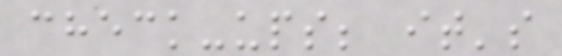check-ups; it's
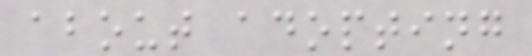about adopting
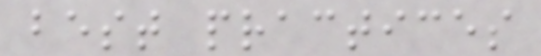best practices
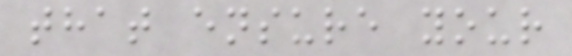that ensure your
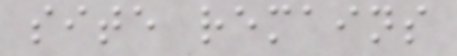site remains
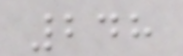248
